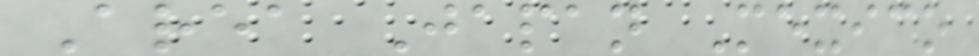Area Japan Mexico
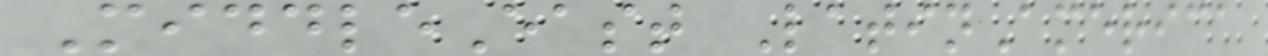MiddleEast LatinAmerica
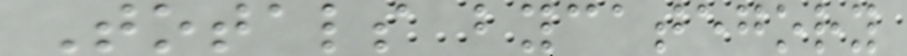Totals bycategory
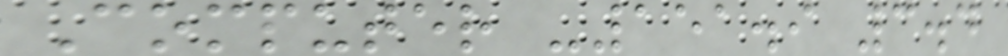Computer -151.9 3.4
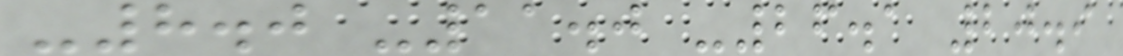-8.0 -11.0 -26.1 20.9
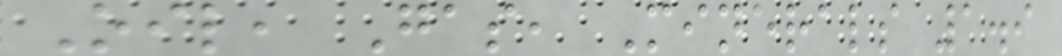Oil, Gas, Minerals 1.9
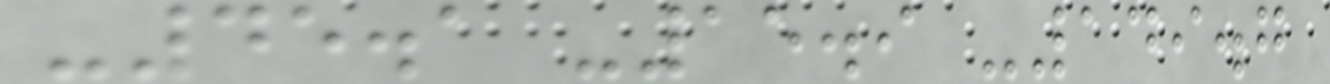-45.1 -15.9 -149.7
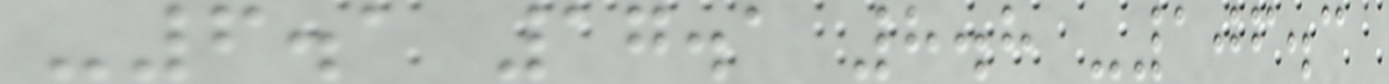-6.1 17.1 8.8 -106.3
